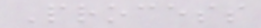Process
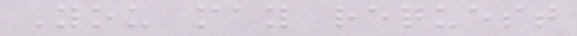You may request
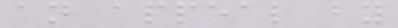an appeal by
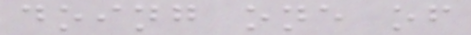doing one of
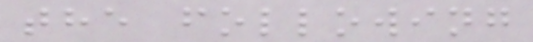the following
